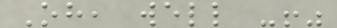Oh, well -!"
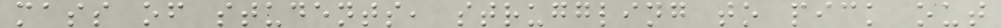mass of students, struggling to pick out
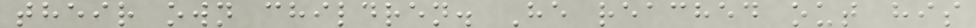their own children. He reached out his
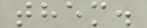them.
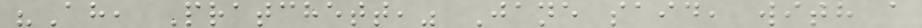"Ah, Pratchett," Jane said, with a
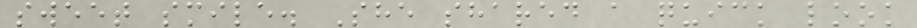sweet smile. She shared a quick look
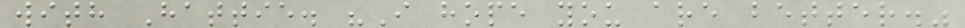with Hattie. "I hope you are better."
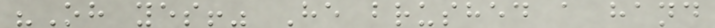"Oh yes!" He brushed a hand
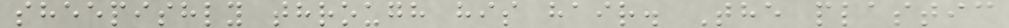sheepishly through his hair. The plastic
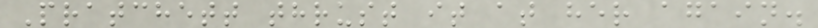Pratchett thrust it at her again.
